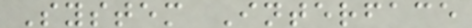System Interface
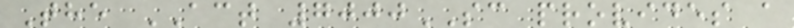The ACT 7000SC provides a
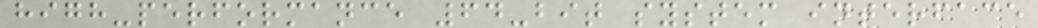high-performance 64-bit system interface
